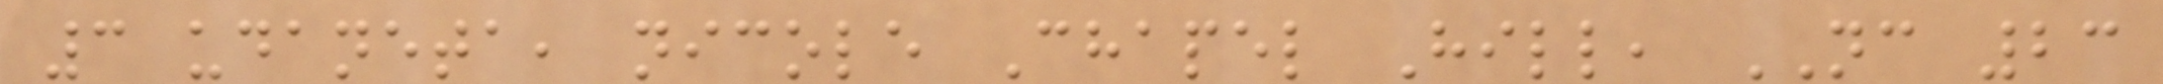3 udaneta, nicole Chapel Hill, NC 23
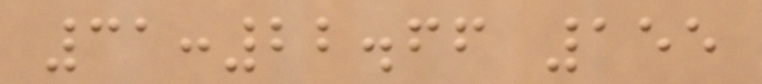31:22.66 155
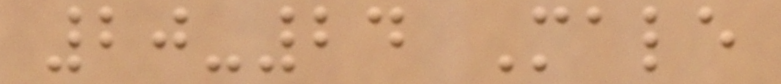20-24 Male
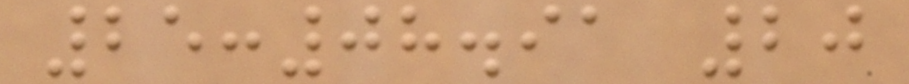25:08.91 20
